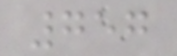757
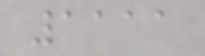1111
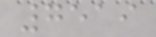7519
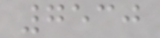7530
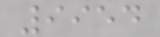9954
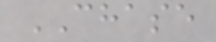CHASE
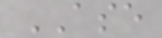ASE
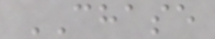CHASE
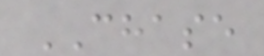CHASE
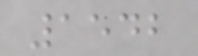1542
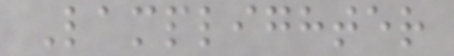Lamplighter
